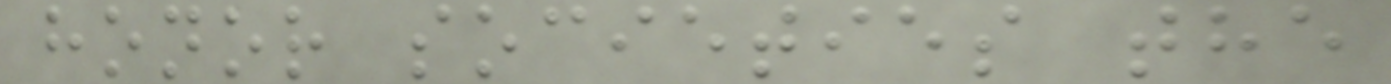honor societies the
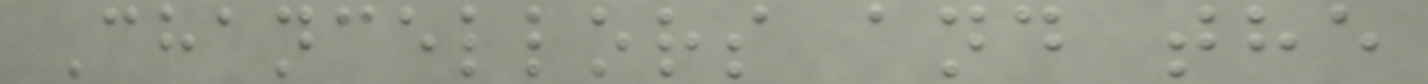Chancellors and the
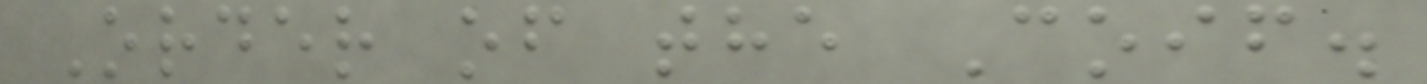Order of the Coif.
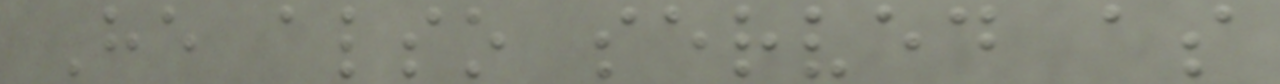He also served as
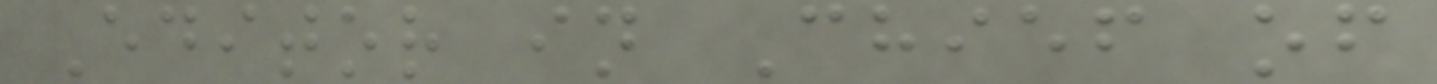Editor in Chief of
